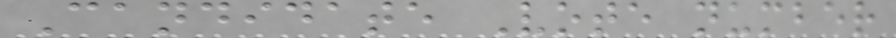Candidate Vote number
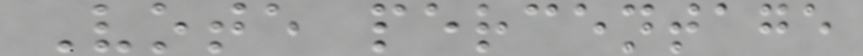Vote percentage
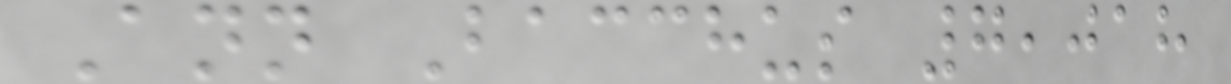Ann Bacchus 7,018
